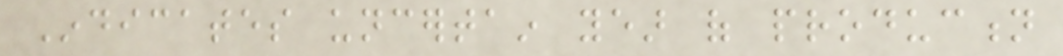Indicates uncertain year of production
